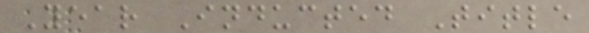Year Inducted Title
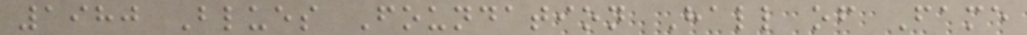1980 Blues Foundation Hall of Fame
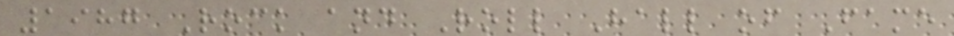1987 Rock and Roll Hall of Fame
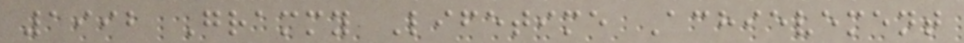1992 Grammy Lifetime Achievement
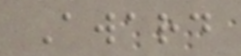Award
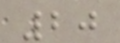20
